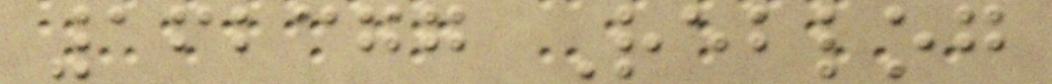162377 Reblog
